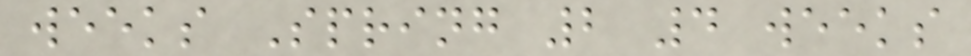weeks Spring 2 4 weeks
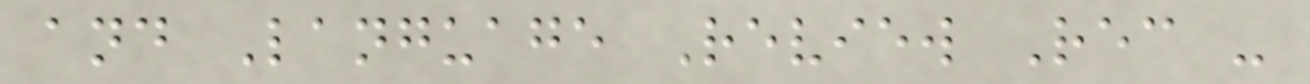and Language Review Rec -
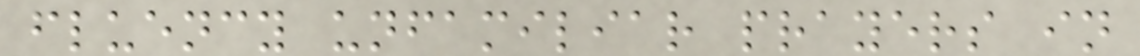fluency unfamiliar prayers in
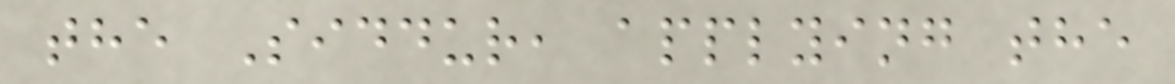the Siddur, applying the
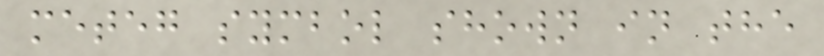meteg symbol shown in the
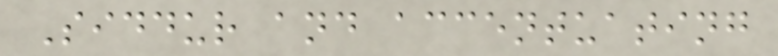Siddur and accentuating
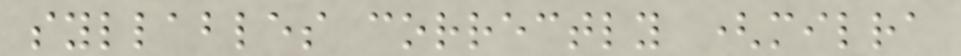syllables correctly (milra
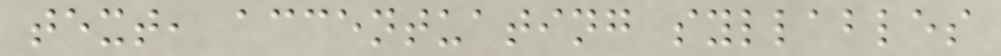text, accentuating syllables
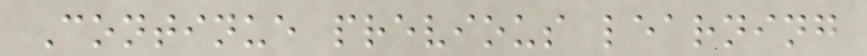Continue previous learning
